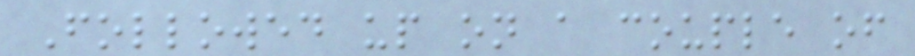Followed up on a couple of
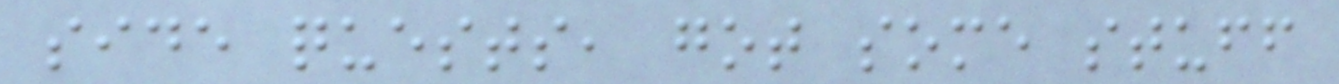side quests, got some stuff
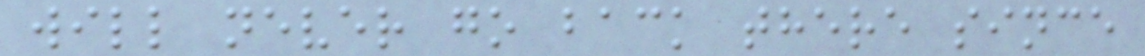will never go back there since
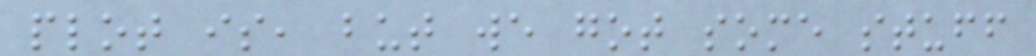plot is, but we got some stuff
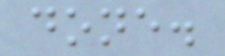done.
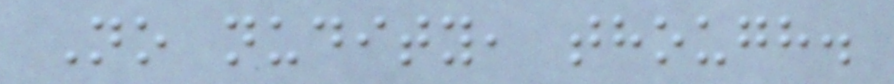No nudity, though.
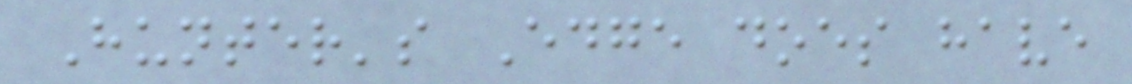Hunter's Edge does have
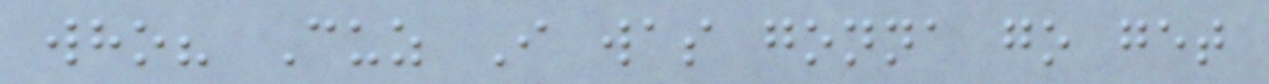who? Cuz I was gonna go get
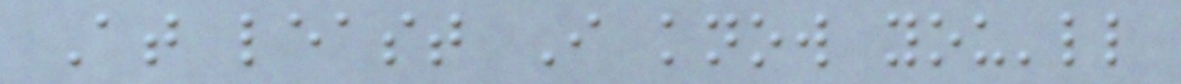At least I know you'll
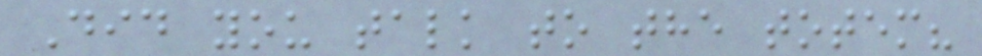Did you talk to the totem?
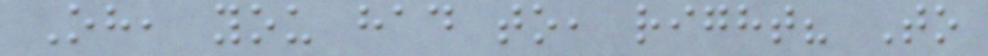Oh, you had to, right? To
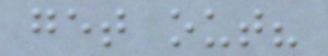get out?
